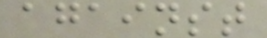against
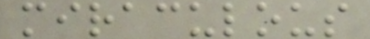miraculous
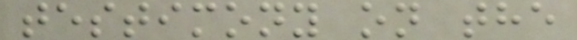testimony on the
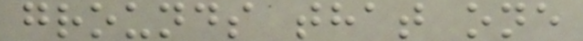grounds that one
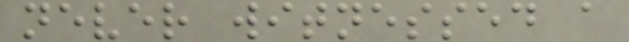never witnessed a
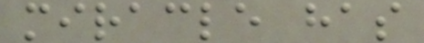miracle has
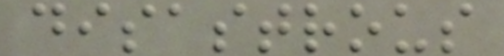disastrous
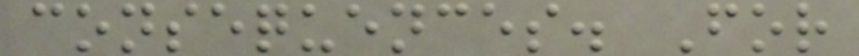consequences. For
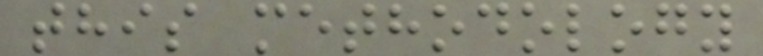this methodology
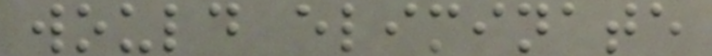would eliminate
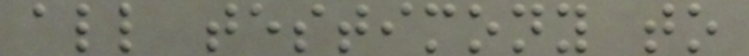all testimony to
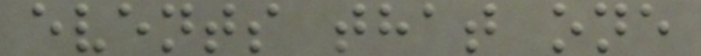events that one
